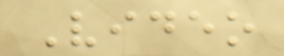Video
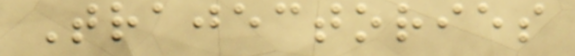Trajectories
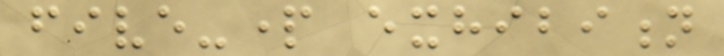five-part exhibition
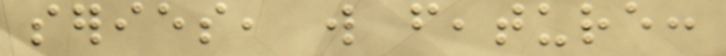series, will feature:
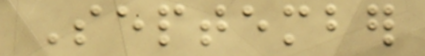September
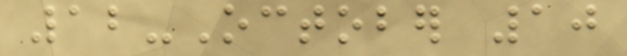12-October 10
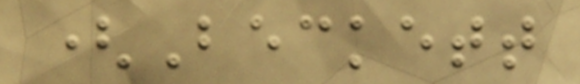(Beckett
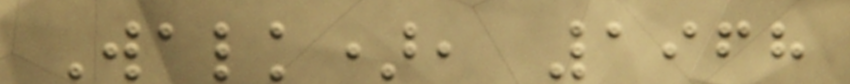Walk), 1968
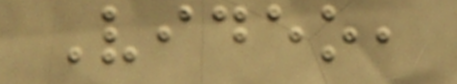Video,
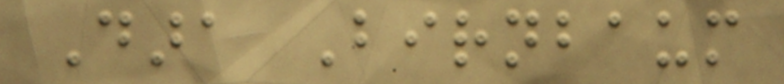Dara Birnbaum
